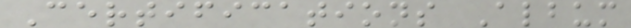Certifications Album
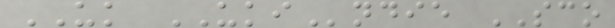UK UKIndie SCO
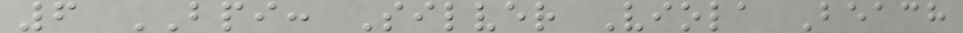6 BPI: Silver Viola Beach
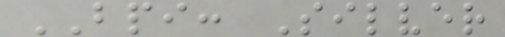BPI: Silver
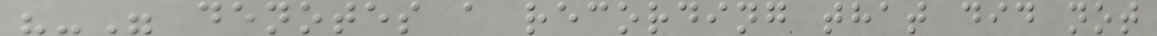"-" denotes a recording that did not
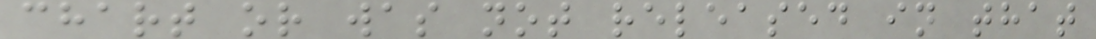chart or was not released in that
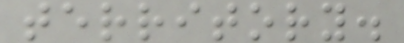territory.
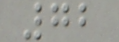72
